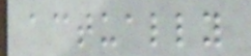actually
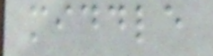middle
